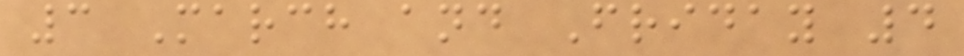3 March and Friday 4
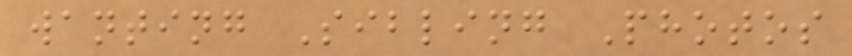wanting Sibling Photos
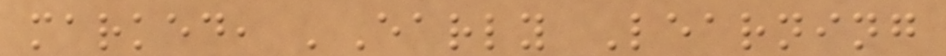marked, 'Early Learning
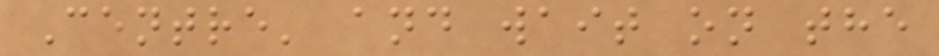Centre' and wait on the
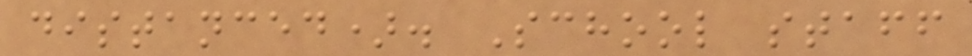distanced). School staff
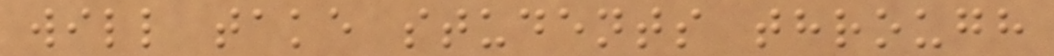will take students through
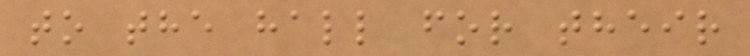to the hall for their
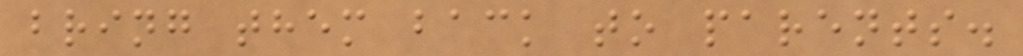bring them back to parents.
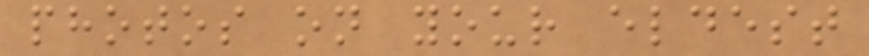photos on your eldest
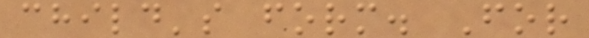child's form. For
